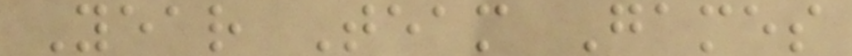Year Team Games
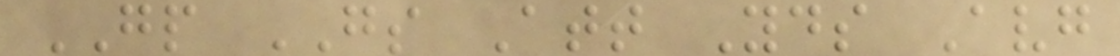GP GS Att Yds Avg
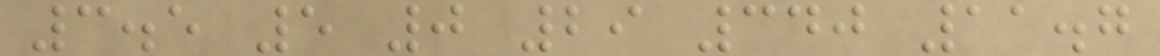3.5 5 0 29 340 11.7
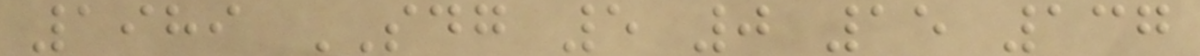1989 SDG 5 0 15 137
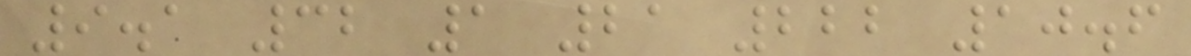9.1 32 1 21 222 10.6
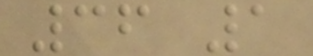36 1
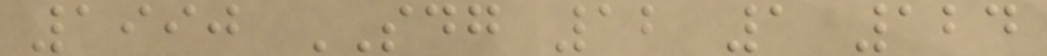1990 SDG 12 1 124
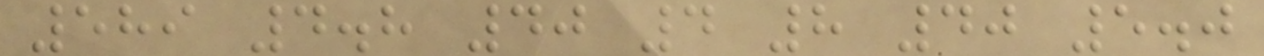589 4.8 40 4 8 40 5.0
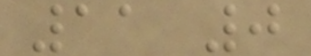11 0
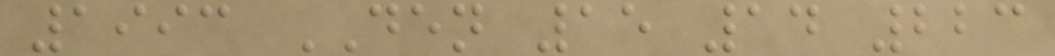1993 DEN 15 14 223
